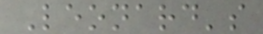Leonard's
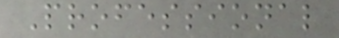Professional
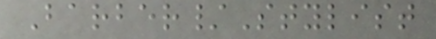Barber/Stylist
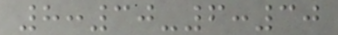8:30-6:30
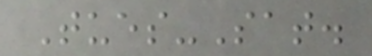Tues-Sat.
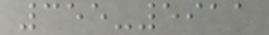355-5911
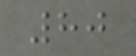80
